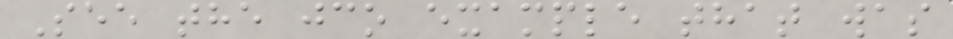See the jco example that was
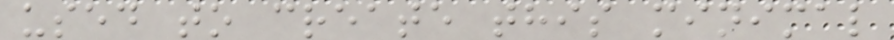used to create this minimal
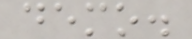demo.
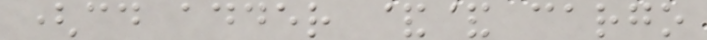(cd adder && cargo
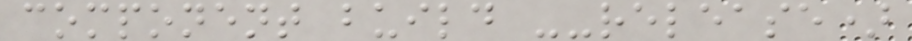component build --release)
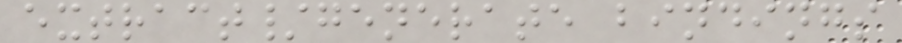extract/generate bindings
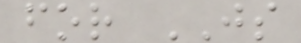for JS
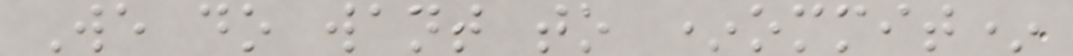We do want to *ommit*
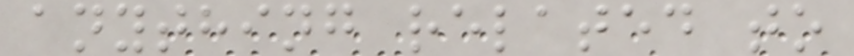anything related to
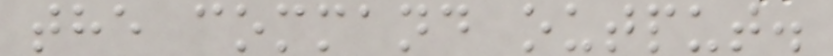the command output.
